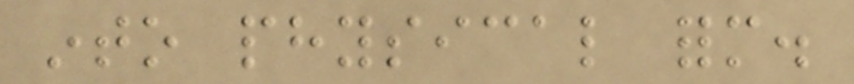into physical form.
